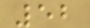52
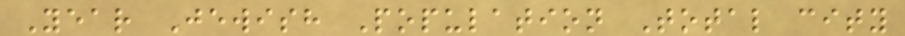Year Jewish Population Total city
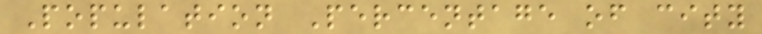Population Percentage of city
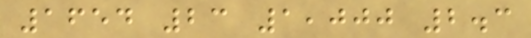1654 23 1,000 2.3
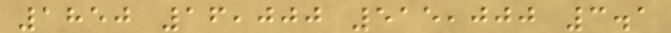1850 16,000 515,000 3.1
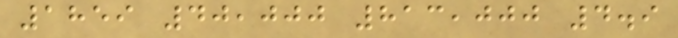1859 40,000 813,000 4.9
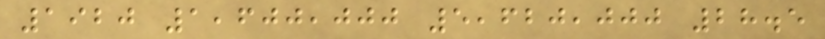1920 1,600,000 5,620,000 28.5
